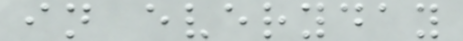in everyday
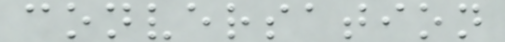conversation
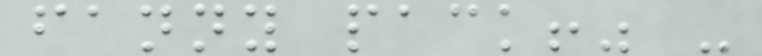fanny pack!" -
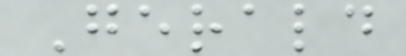Gerald
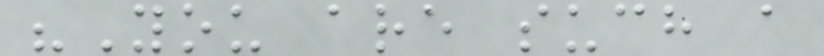"You are such a
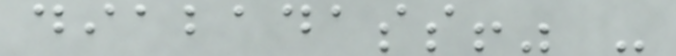diabadass!" -
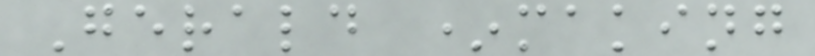Gerald *making
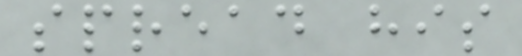spread his
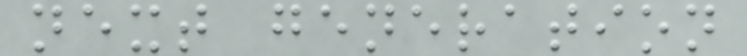next generation
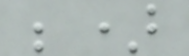;)
